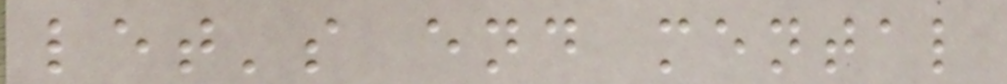let's end mental
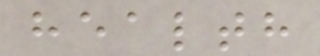health
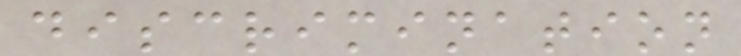discrimination
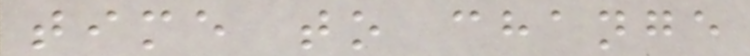time to change
